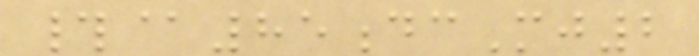#@85dcMj2
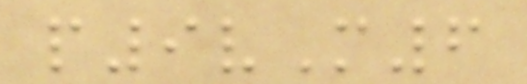p9vM6
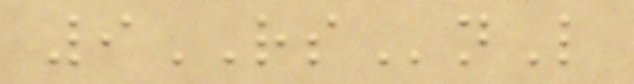9RSnL
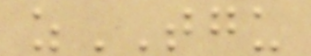zTGU
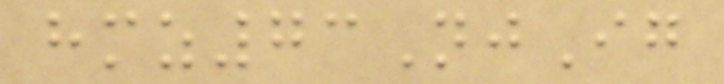hmz73NjIg
